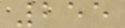255
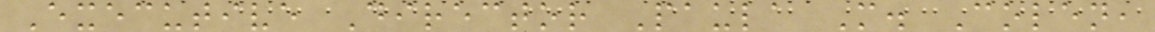Executive Director Paula M. Colen,
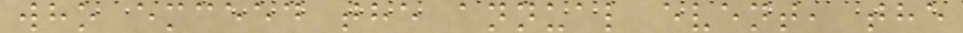who emceed the annual event, the
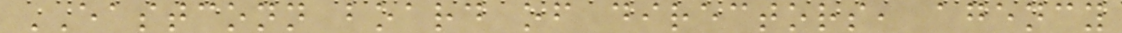EASTCONN board of directors, agency
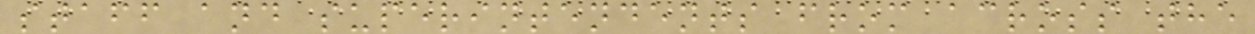staff and superintendents from across the
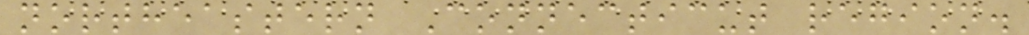northeastern Connecticut region.
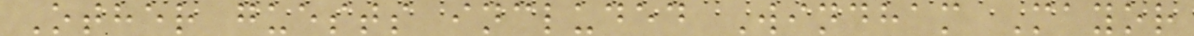Other guests included Windham Mayor
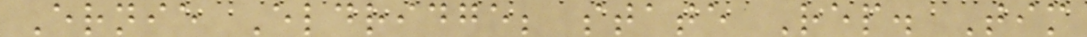Ernie Eldridge; state Rep. Tim
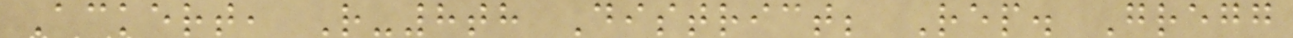Ackert, R-8th District; Rep. Gregg
